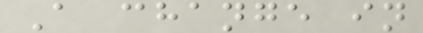A change in
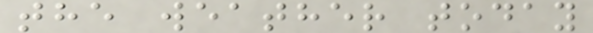the weather today
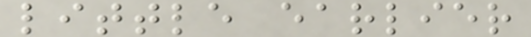little earlier
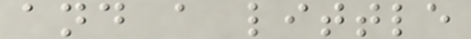and a little
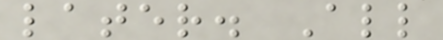later. All
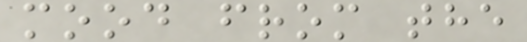mood from the
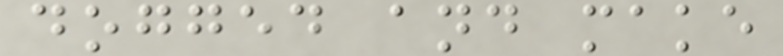dogged and make
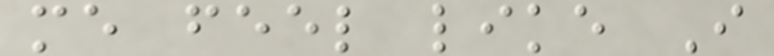me feel like I
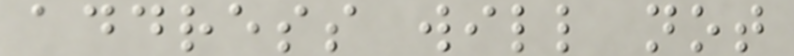address will not
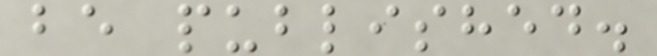be published.
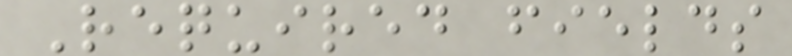Required fields
